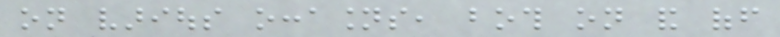on various occasions, both on and off
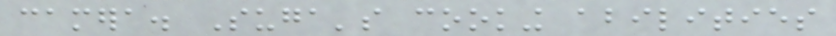camera. Suga's cooking abilities
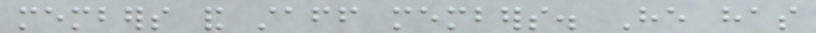members and staff members. He has
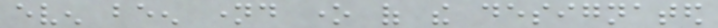even been named one of the designated
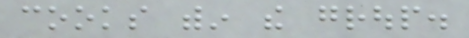cooks within the group.
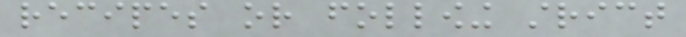recipes or following strict
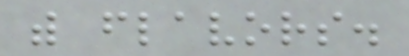with flavors.
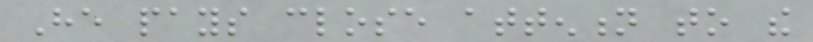He pays close attention to the
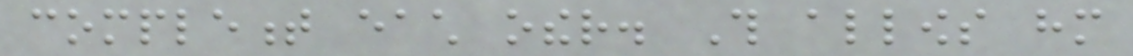complement each other. This allows him
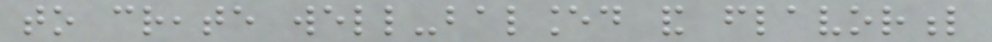to create well-balanced and flavorful
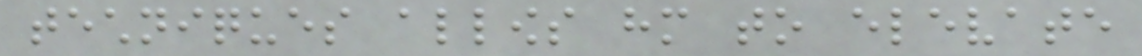techniques allows him to elevate
